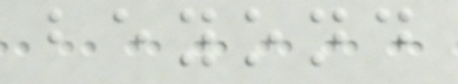beyond
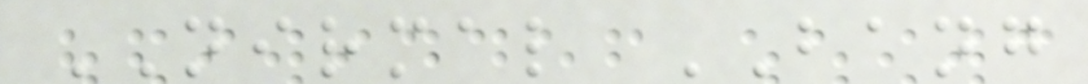NIRMAL BANG
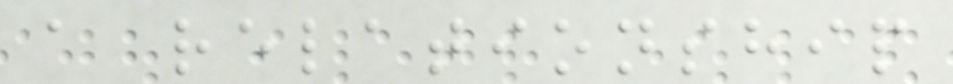a relationship
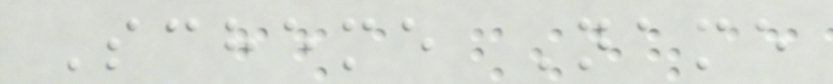Scheme Name
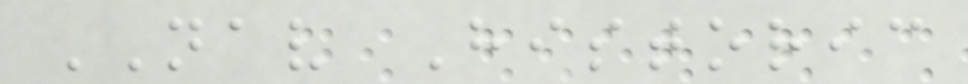NAV Historic
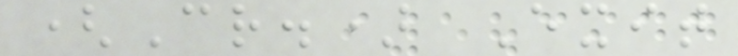(Cr.) Exit
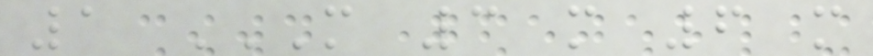1 M 3 M 6 M
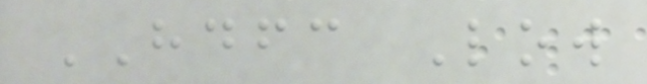HDFC Low
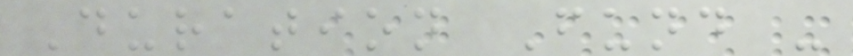Duration Fund -
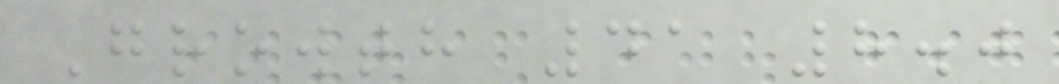Growth 41 8.0
